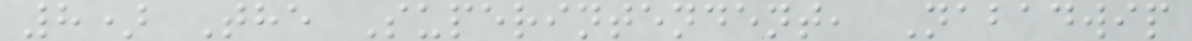8) The Superintendent, Nabadwip
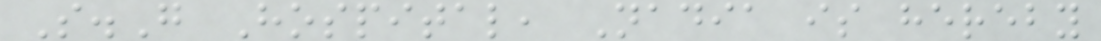S.G Hospital, Nadia is hereby
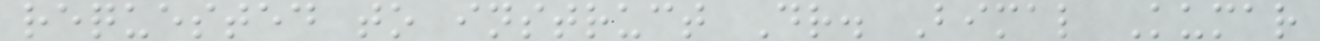requested to instruct Dr. Bimal Kumar
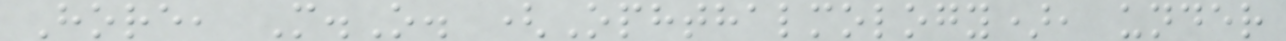Hore, M.O. (Ophthalmology), under
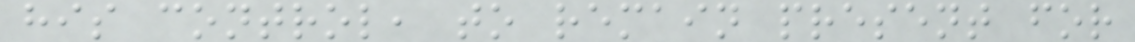his control, to remain present for
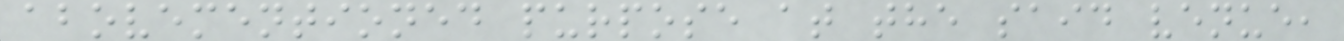abovementioned purpose at the said venue,
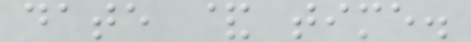date & time.
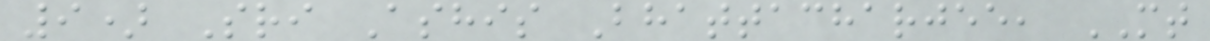9) Sri Ashis Bhattacharjee, MT
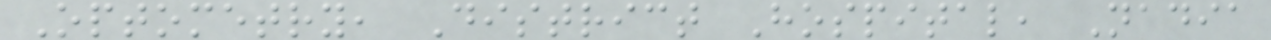Optometry, District Hospital, Nadia
